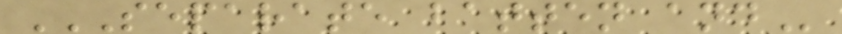SEPARATE BATTEN AND
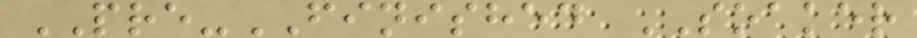PRE-FINISHED SOAKER
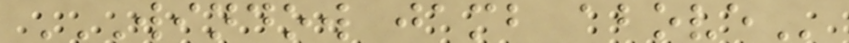WINDOW JAMB ABOVE
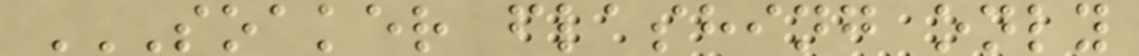SOAKER FLASHING ONLY
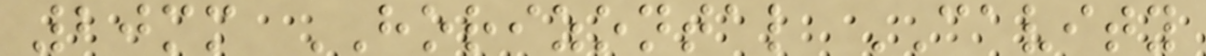20mm HORIZONTAL CAVITY
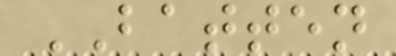BATTEN
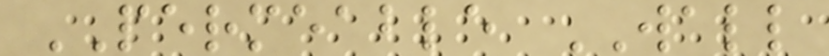PERMEABLE WALL
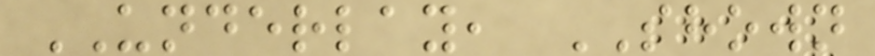UNDERLAY, SHOWN
